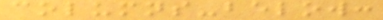columns-below:
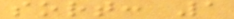sort: 1
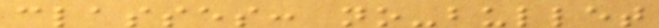classes: no-bullet
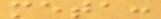meta:
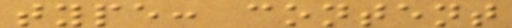type: content
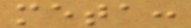meta:
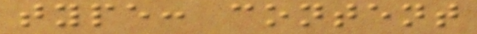type: content
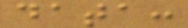data:
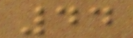44
